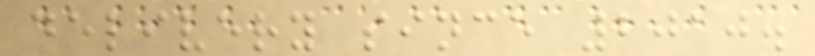delivery since 2010.
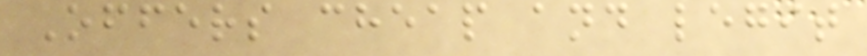Offers cheap and legit
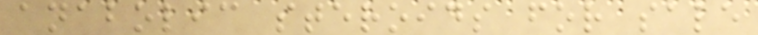anabolic steroids for sale
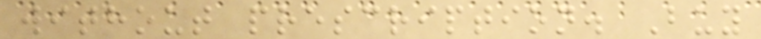without prescription. Buy
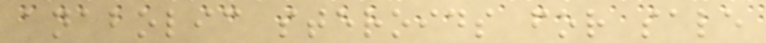anabolic steroids for sale
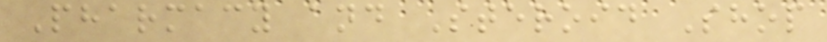Pharmacy and Steroid Shop
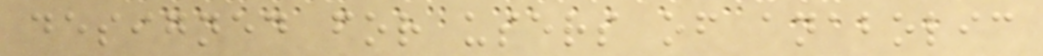designed for users of anabolic
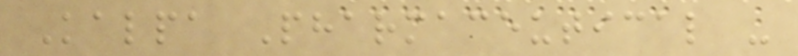Kalpa Pharmaceutical -
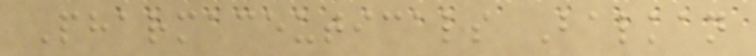Pharmaceuticals Balkan
